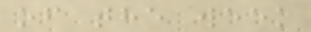of the week
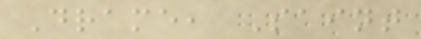Drame, Saint
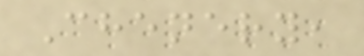Chenery,
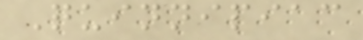Quinnipiac
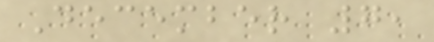December 7,
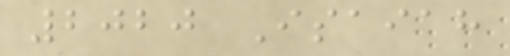2020 Isaiah
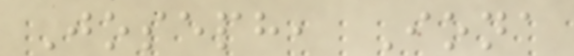Joseph, Iona
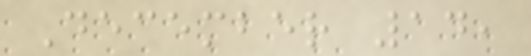December 14,
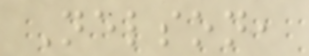Nelson,
